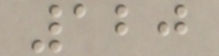120
